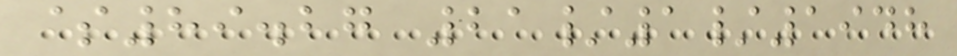$89.27 21/1/1948
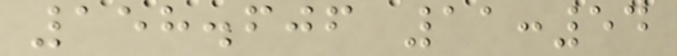158.606 11:54
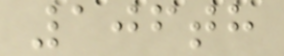106th
